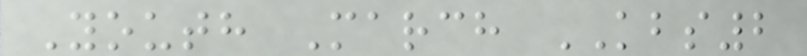Youth March KBS2
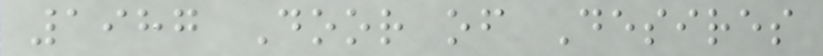1987 Door of Desires
